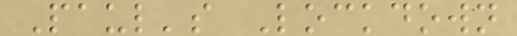Paul's Lockdown
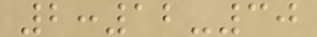2:12-30
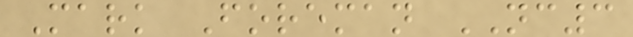Mark Foreman NC3
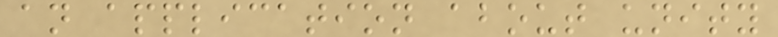an application about unity
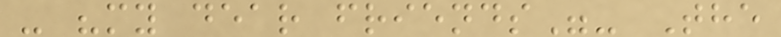- "my dear friends"- The
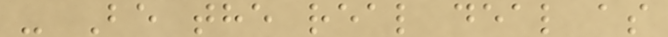- Be the real deal as
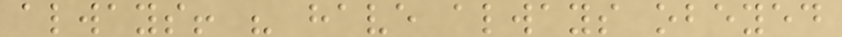always! " have always obeyed
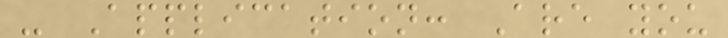- Application: Are you
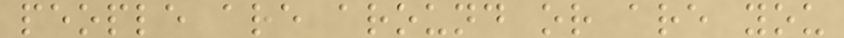people are around or are you
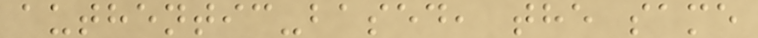authentic-based, the same
